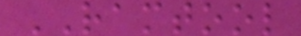RAMTOOL
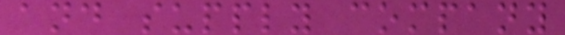and supply company
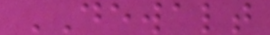DEWALT
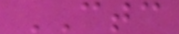CTC
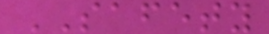SAFETY
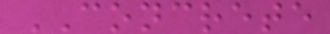CONCRETE
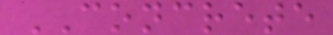CONCRETE
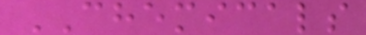CHEMICALS
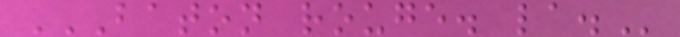BATON ROUGE. LA.
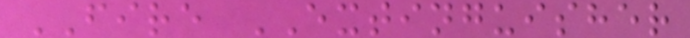FIRE EXTINGUISHER
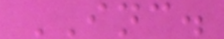INC.
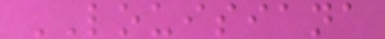LOUISIANA
